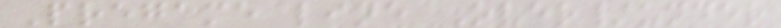Pregame line Over/under
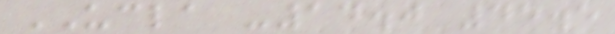UCLA -14.0 45.5
